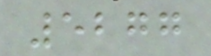5277
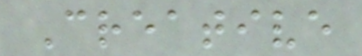Creative
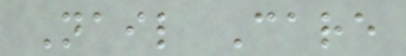Nail Care
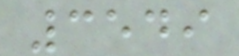3549
